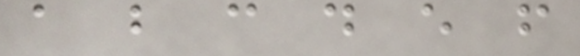a b c d e f
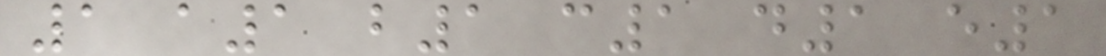1 a1 b1 c1 d1 e1
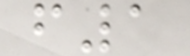f1
